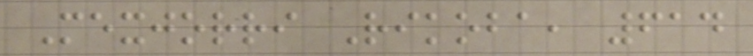Mexjorri Rikoba, 614
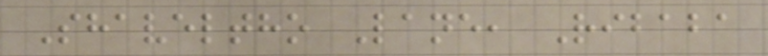Shaveltho Lane, Ribaba
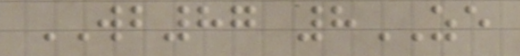WB87 8ZE
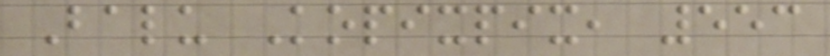Balu Kopixpix, 553
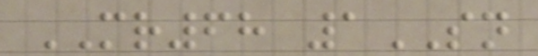MR68 1SN
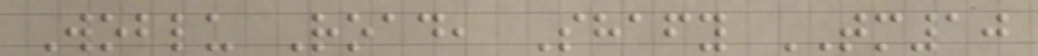Woblu Road, Shafy TM10
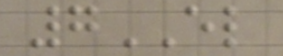7EL
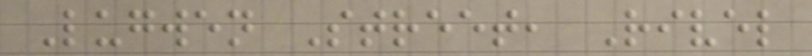Lugwen Street, Rivel
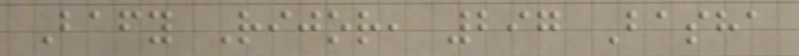Bafy Rijor, 297 Basha
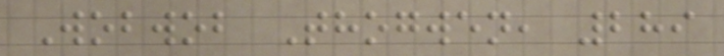Wobwob Thogwen, 289
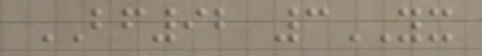BF92 3YX
